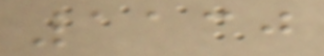1130
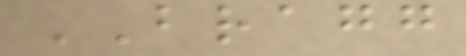BRAGG
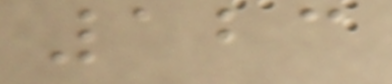123
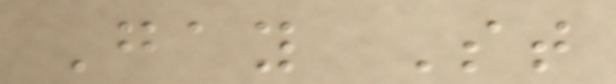Gay St
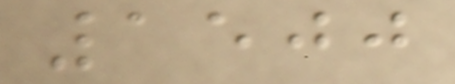1500
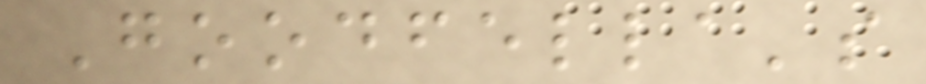Goodfella's
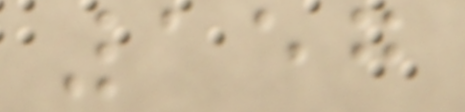157
